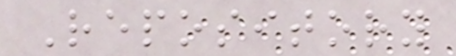Repository
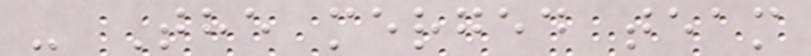- The merged team
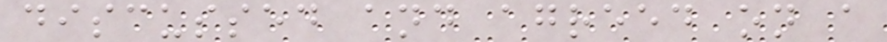discussed and agreed on a
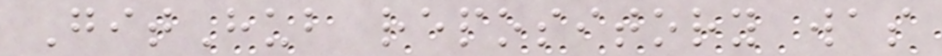GitHub repository was
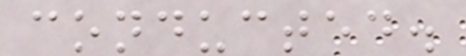conducted.
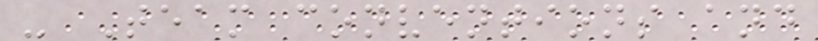- Team conventions and
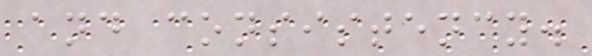and consistency.
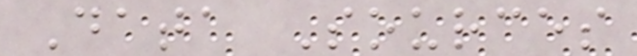Data Sources
